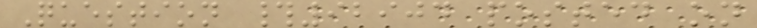Question #92904 posted on
